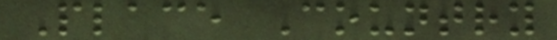Place Country
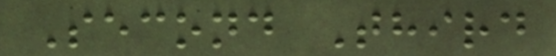Second Third
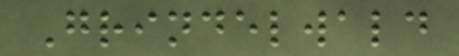Grindelwald
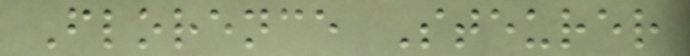Florence Steurer
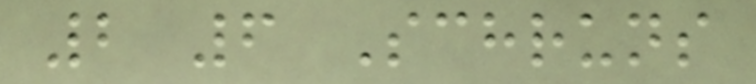2 6 Schruns
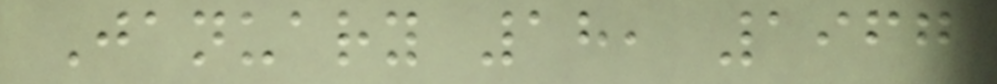January 18, 1967
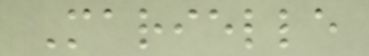Marielle
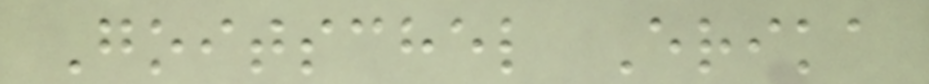Goitschel Erika
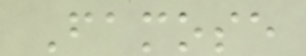Famose
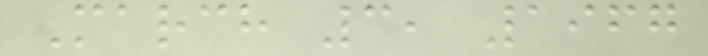March 3, 1967
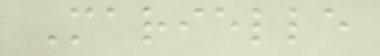Marielle
